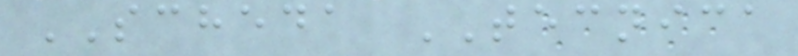SCHEDA TECNICA
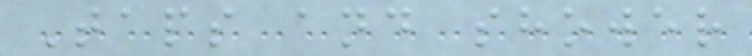Taps and shower
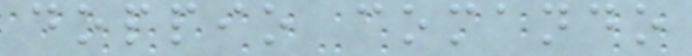doppio comando
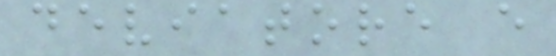deviatore e
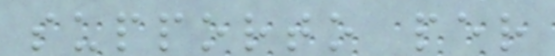supporto per
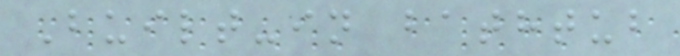Built-in bathtub
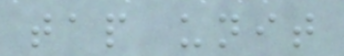tap unit
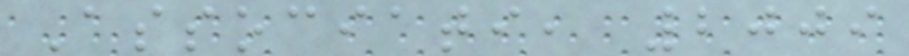Associati, 2009
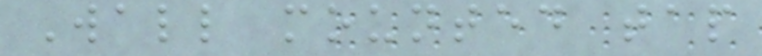Wall mounted tap
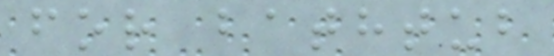for bathtub
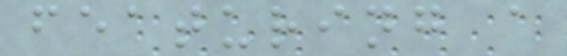featuring a
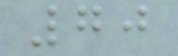70
